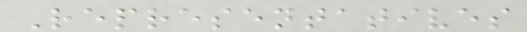Representatives
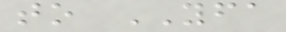to YFA
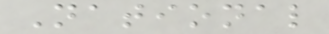National
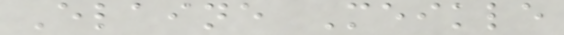Elaine Meikle
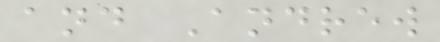and Andrew
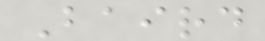Baird
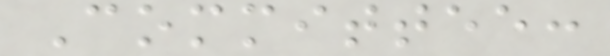Committee:
